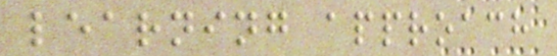learning approach
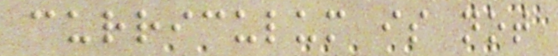curriculum is not
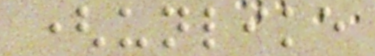(unlike
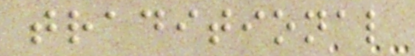traditional
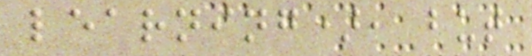learning), but
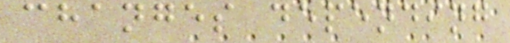changes depending
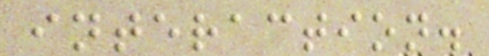interaction.
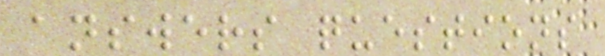answers questions
